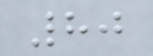80
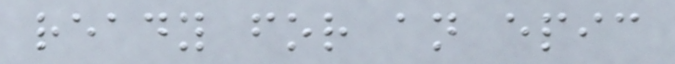ready for an epic
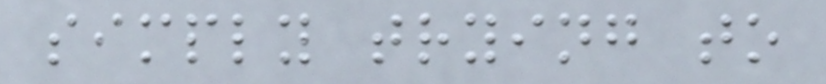simply trying to
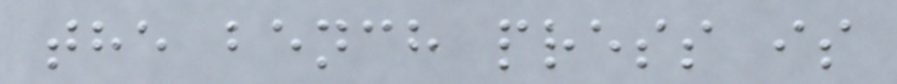the bench press is
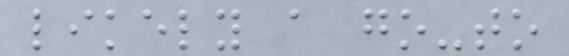likely a go-to
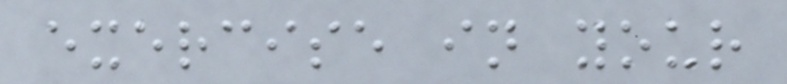exercise in your
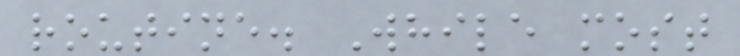routine. While most
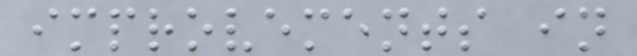improvements in
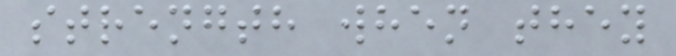strength when they
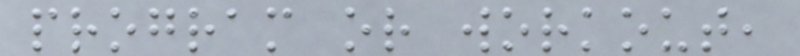program or workout,
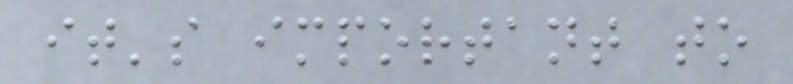it's important to
